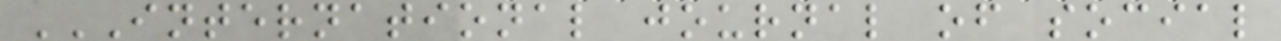INTERNATIONAL JOURNAL OF SOCIAL
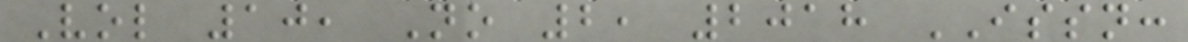Vol 10, No 2, 2018 ISSN:
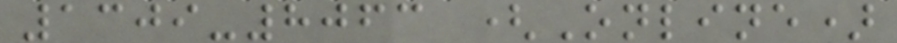1309-8063 (Online)
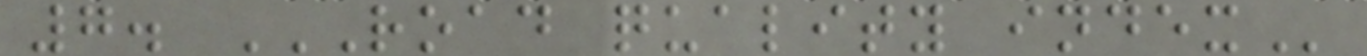7. ROAD QUALITY INDEX
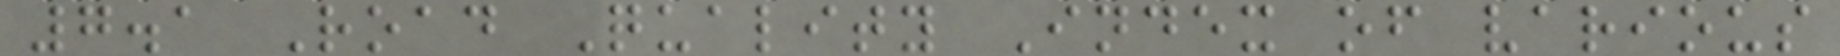7.1 Road Quality Index of various
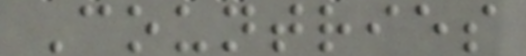Countries
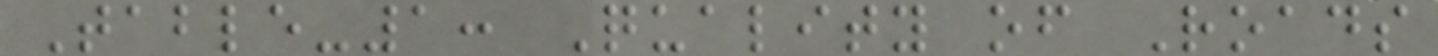Table-1: Quality of Roads
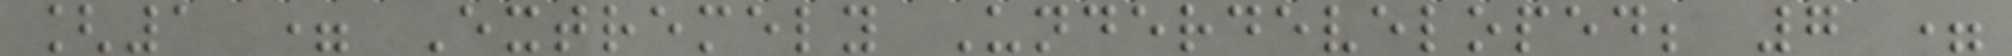[1 = Extremely Underdeveloped; 7 =
